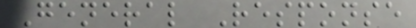General Response
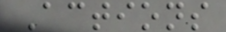Actions
